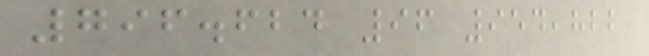796.624 96 954,822
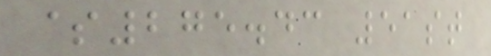$275.43 51st
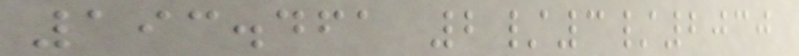193.461 2/3/2030
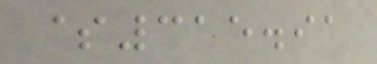$315.91
